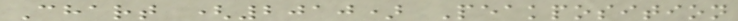Chart (2010) Peakposition
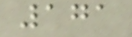171
